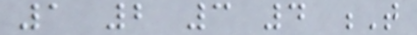1 2 3 4 T
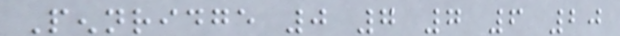Pennridge 0 7 7 6 20
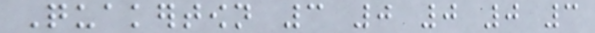Quakertown 3 0 0 0 3
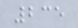235
